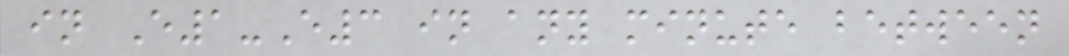in E1-E3 in any minute between
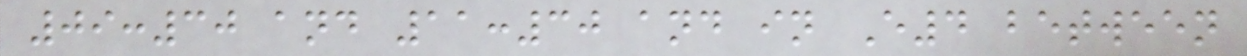09:30 and 11:30 and in E4 between
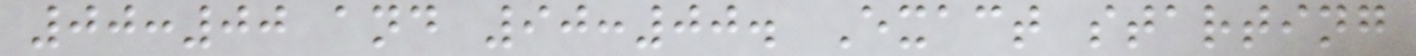00:00 and 90:00. Exact starting
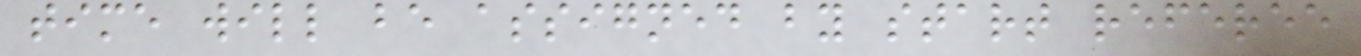time will be assigned by start referee
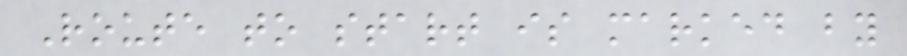Route to start is marked by
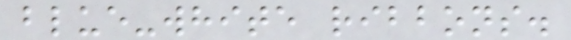blue-white ribbons.
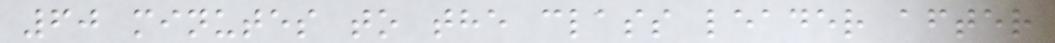60 minutes to the class leader after
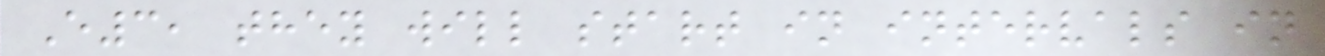E3, they will start in intervals in
